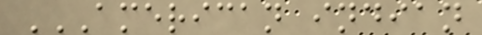AMERICAN INDIAN
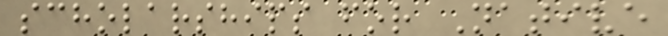scholarships for Native
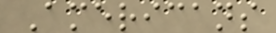Americans
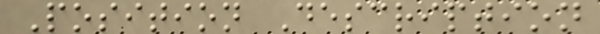Position Description
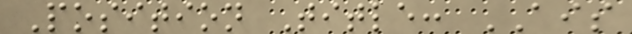Position Title: AIS
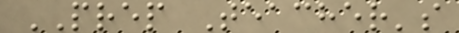PREP Teacher's
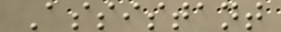Assistant
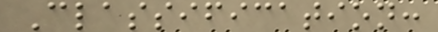Classification:
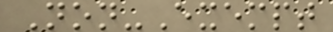Non-Exempt
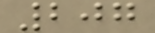207
